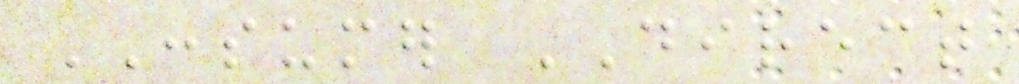CONSUMER DIRECT
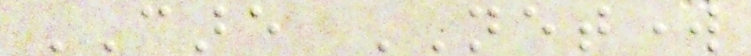CARE NETWORK
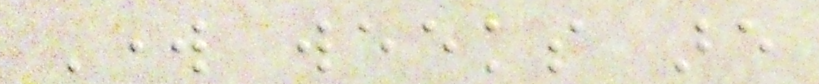Work weeks are
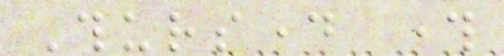Thursday through
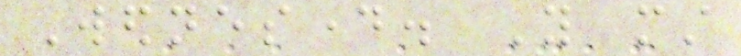Wednesday. You must
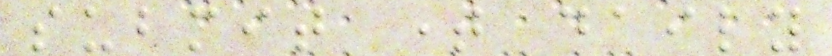submit time daily
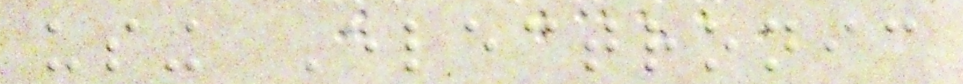using Electronic
